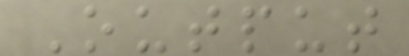Output
